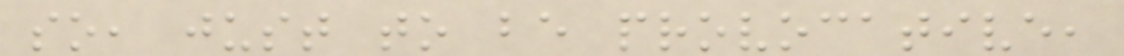so, just to be provocative,
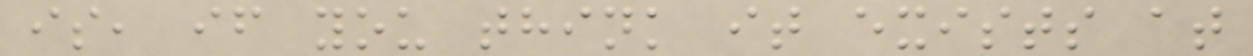is, if you think it exists at
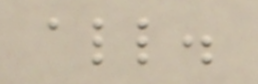all.
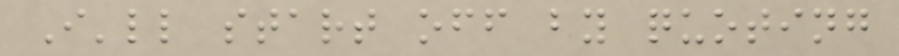I'll start off by quoting
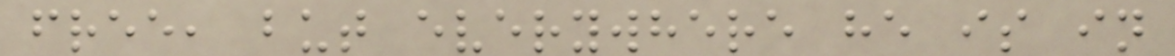free, but everywhere he is in
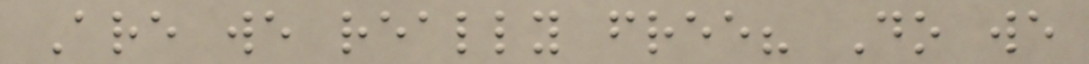Are we really free? Do we
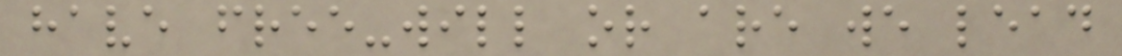have free-will or are we lead
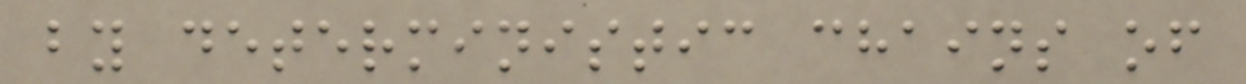by deterministic chains of
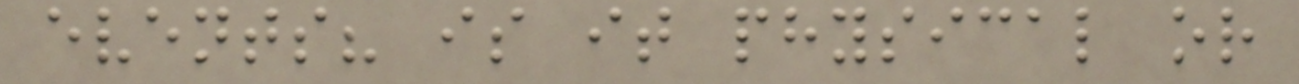events? is it physical or
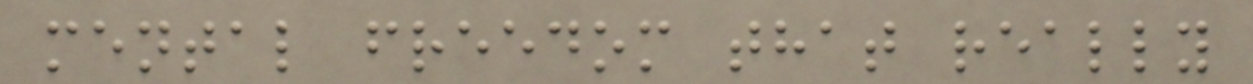mental freedom that really
